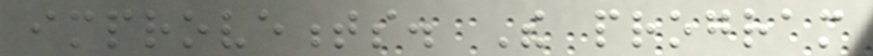improvements. The program
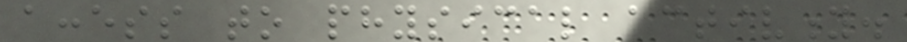access to physical activity.
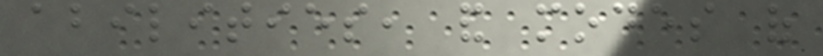abilities, and modes of
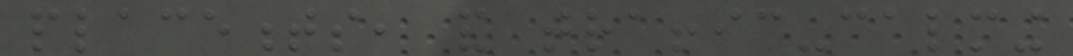placements, and traffic-calming
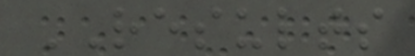RESULTS
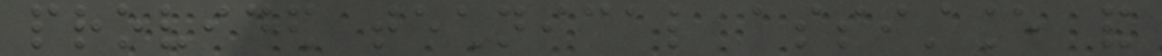provided technical assistance and
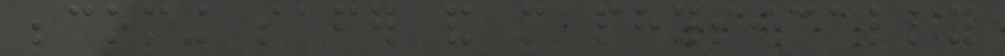becoming safer and more physically
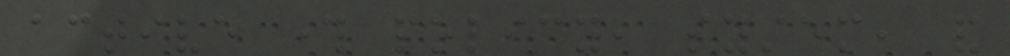active through policy, system, and
